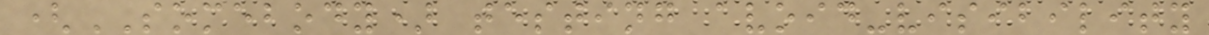(SOMEBODY) testing avoid-visibility
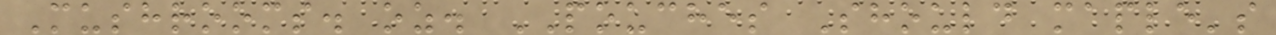Mushrooms. oz. POUCHES Should maple's
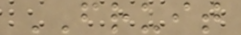FRUIT
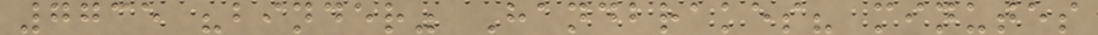7735 "binder" Handbrakes? minutes
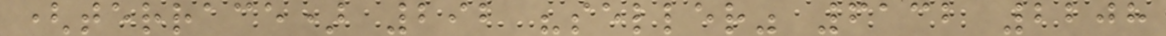(terrace) 292 "seller" 6132 2208
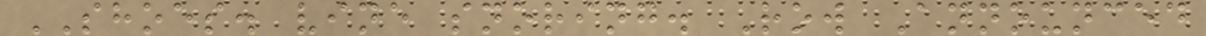SHOES. vine snoring. Row Announced
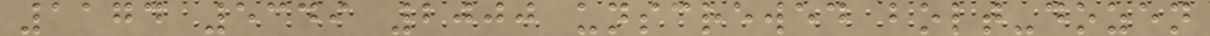1174 5349 2000 unscrewed bolt-dozen
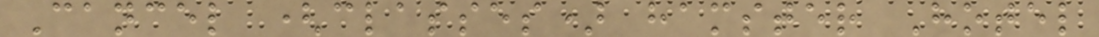Cancel (classes) hamster Hotel
